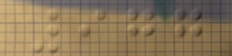977
